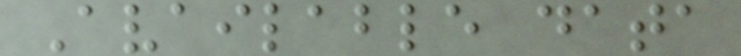Available data
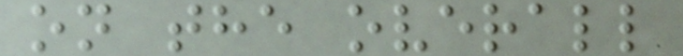on the overall
